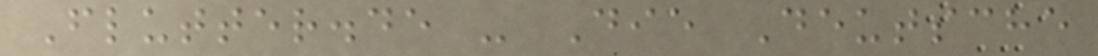Flutter.de - Die Deutsche
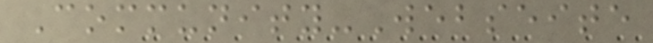Community-Webseite
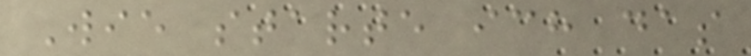Wie starte ich das
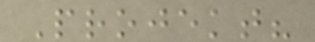Projekt?
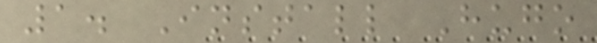1. Install Hugo
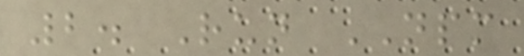2. Run NPM
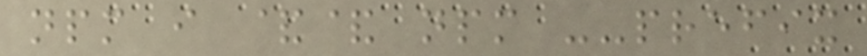npm i && npm --prefix
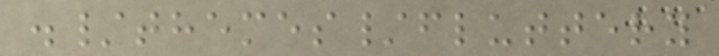./themes/fluttery
